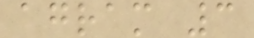agram 3
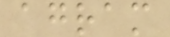agram
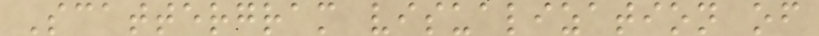Scattergram visualization of
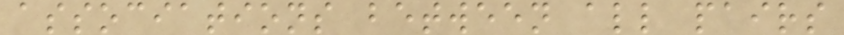associations between all pairs
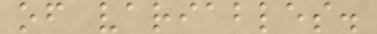of variables.
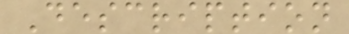Description
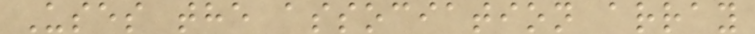Uses the association array
